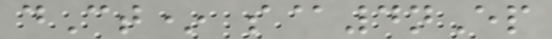dCt* s@4nEp
